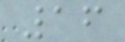16
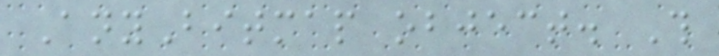AnyBitmap object. This
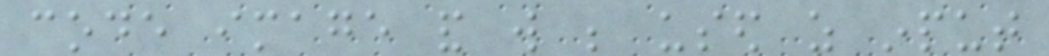code image and will be used as input
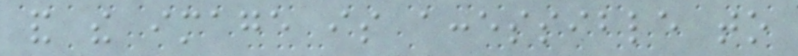and the image is accessible to
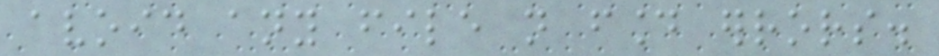avoid any file not found errors.
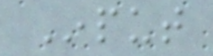Input
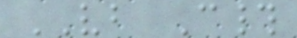VB C#
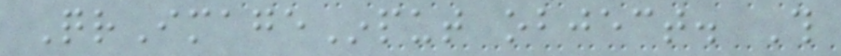QrImageInput object. This
